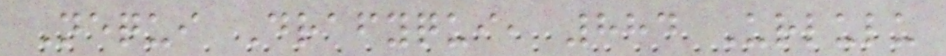Nequi Drafyqui, 884 Urlulu
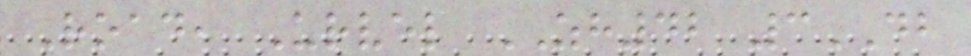Road, Urvel ZH42 3DB
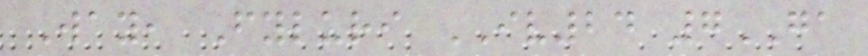Way, Fyluri IV24 7GA
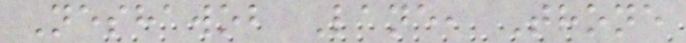Neshawob Lane, Thone
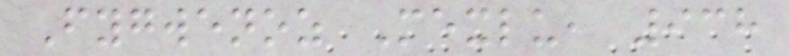Fygwenoz Mexlu, 938
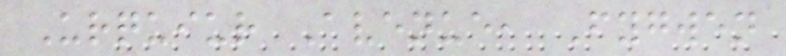Urquiur Avenue, Fygwen
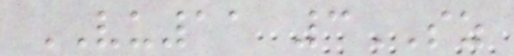VU11 3SZ
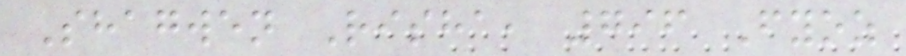Shagwen Risha, 796 Fyoz
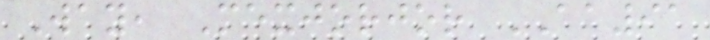Way, Mexjorjor AA91
